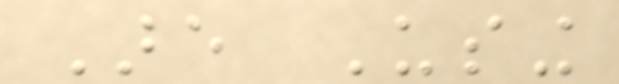Are Using
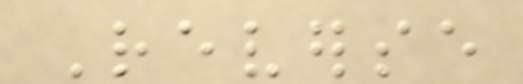Reverse
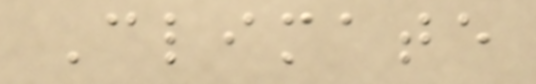Climate
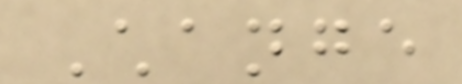Change
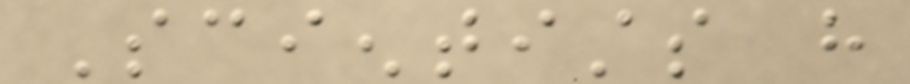Scientists have
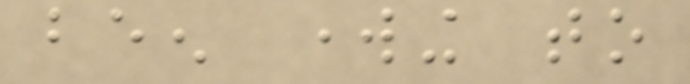been working to
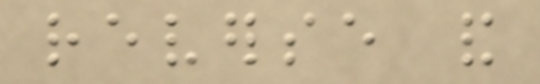reverse and
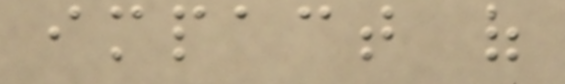impact of
